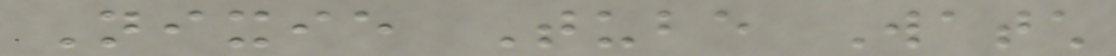Nixie Tube Watch
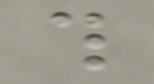this
